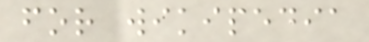for wikipedia
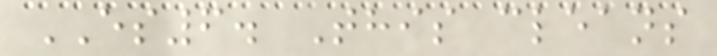ES6. This cleans
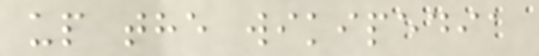up the wikipedia
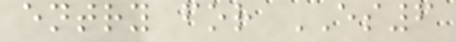entry for ES6
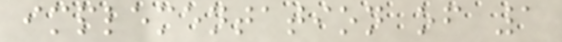implementation of 1
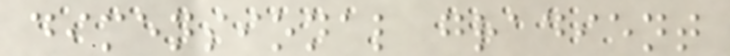dimensional gradient
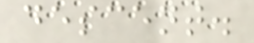descent.
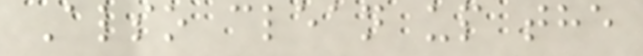Also clean up the
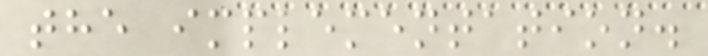the implementation.
